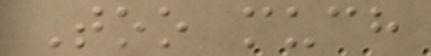Too much
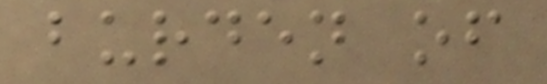burden of
